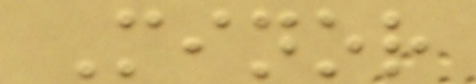Minor
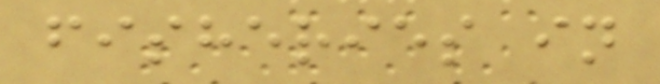fisheries in
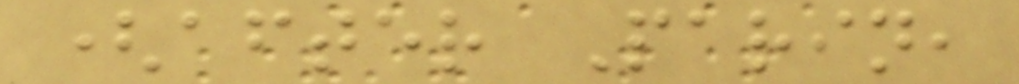(after Parin,
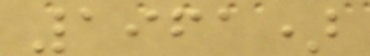1961)
